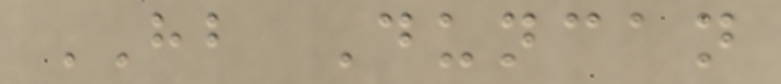HB Duncan
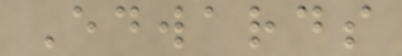Edwards
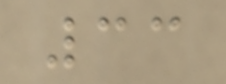33
